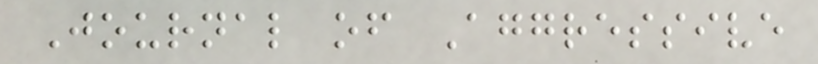Journal of Aggressive
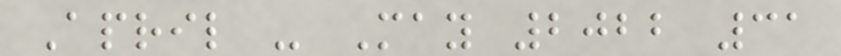April - May 2022 31
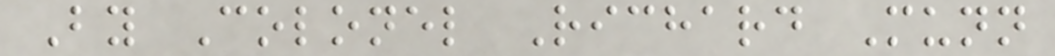By Colonel Richard Munn
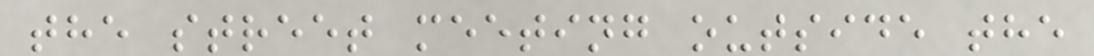the street meeting outside the
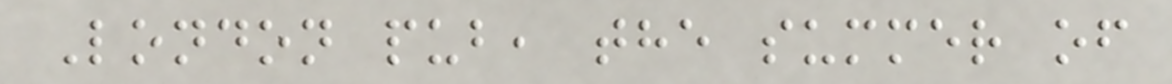London pub, the summer of
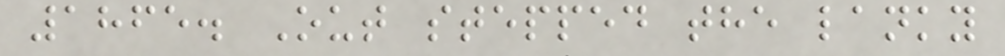1865. Out stepped the lanky
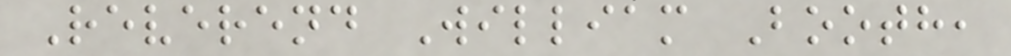Reverend William Booth,
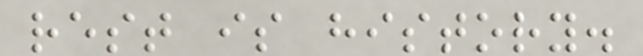rest is history.
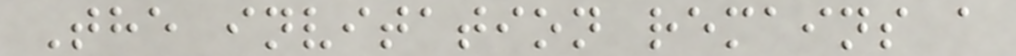The invitation remains a
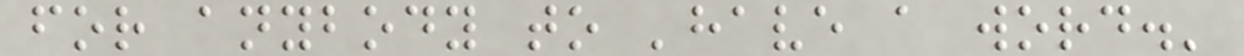for anybody to 'have a word.'
